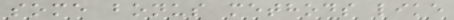some bonus methods like
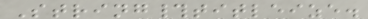String#titleize.
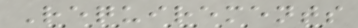Requirements
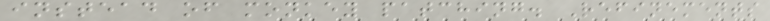instead of monkey patching. Refinements
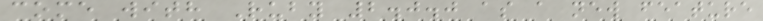come with Ruby 2.0.0 as a new feature
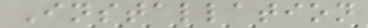Installation
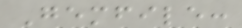Gemfile:
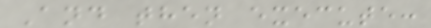And then execute:
